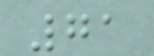71
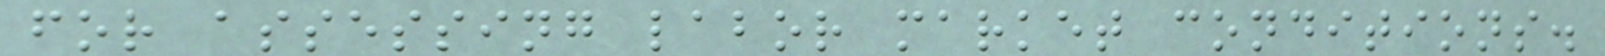for assessing labor market conditions.
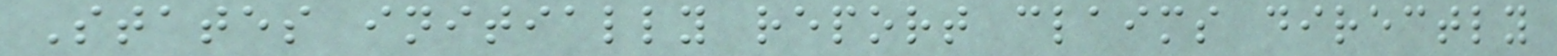States initially report claims directly
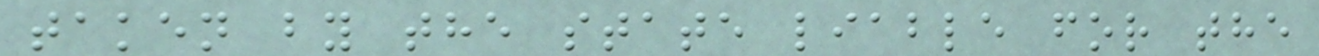taken by the state liable for the
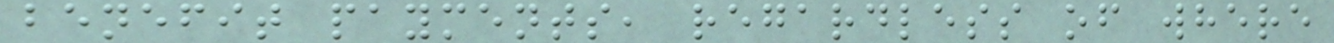benefit payments, regardless of where
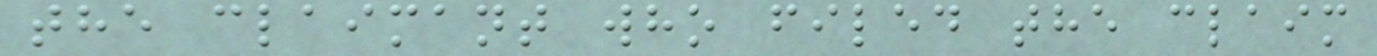the claimant who filed the claim
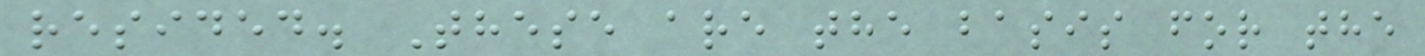resided. These are the basis for the
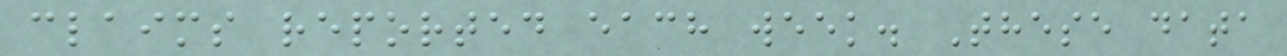claims reported each week. These data
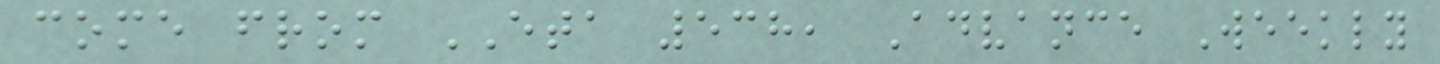come from ETA 538, Advance Weekly
